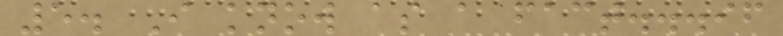5. I know as a fact...if
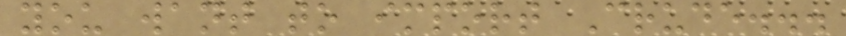you want to import Crude...
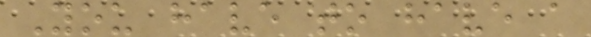You have to have a
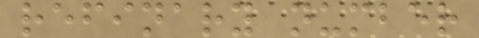refinary number
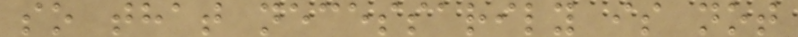so that necessarily is not
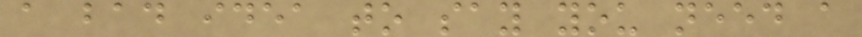a bad idea to say you need a
